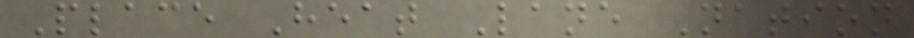Place Heat Lane Nation
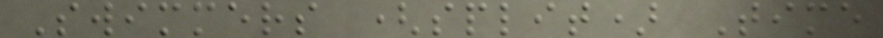Swimmers (split) Time
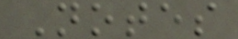Notes
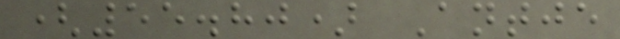(55.80) Antje
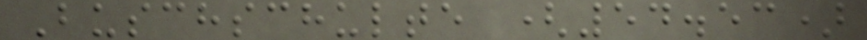Buschschulte (54.53)
